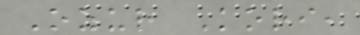Ozur Kori,
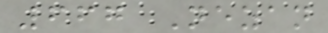667 Nezan
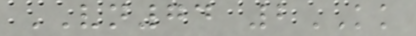VN74 2KK
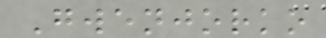Gwenjorko
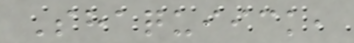Shaquiick,
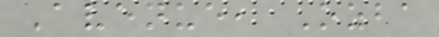Avenue, Ozba
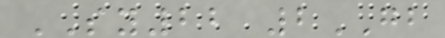SY22 2GB
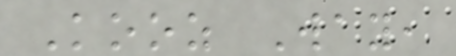Kooz Way,
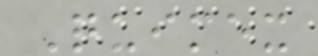Quimex
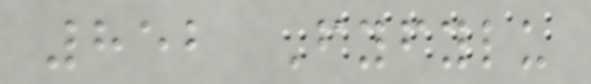852 Fyfylu
